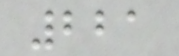221
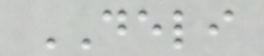DELI
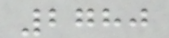2780
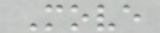Move
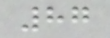87
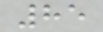85
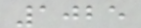1025
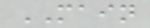MAIN
